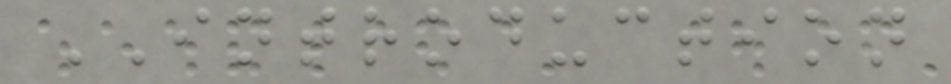INTRODUCTION
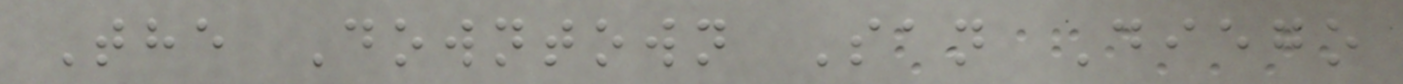The Downtown San Diego
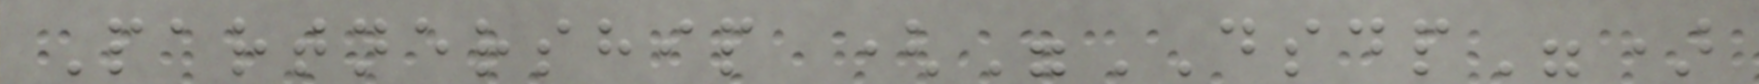Partnership ("DSDP")
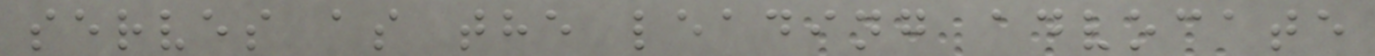serves as the leading advocate
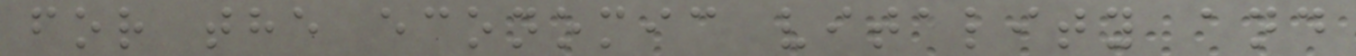for the economic vitality and
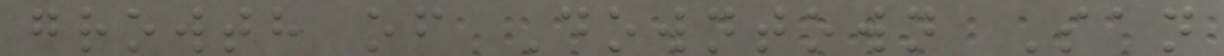growth of Downtown San
